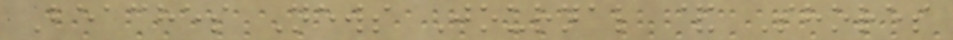Beaches News Journal & Shores
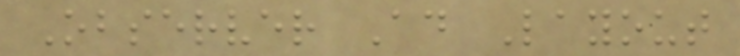Observer Ad Layout
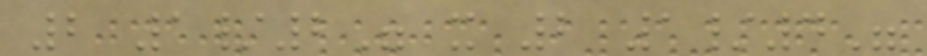2 1/2" x 2 1/4"
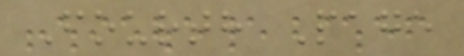Fourth Page
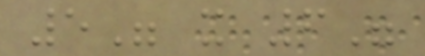5" x 6"
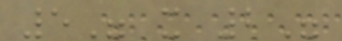5" x 2"
